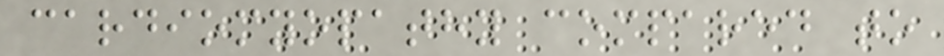cardiomyopathy compared to
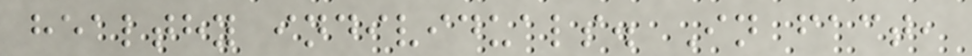healthy individuals. In fact,
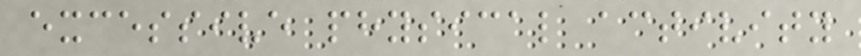excessive physical activity
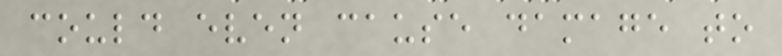could even cause damage to
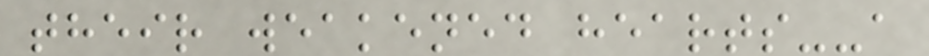their weakened hearts--a
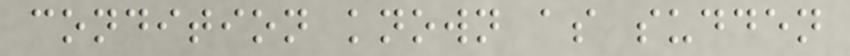condition known as sudden
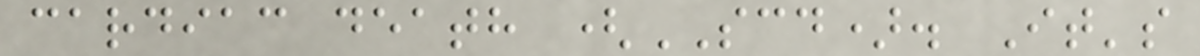cardiac death (SCD). It's
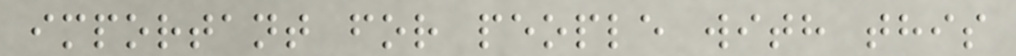important for people with this
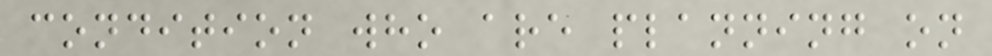condition who are planning on
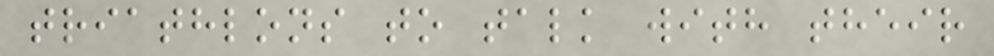triathlons to talk with their
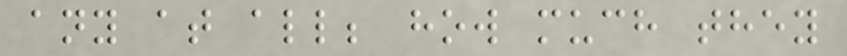any at all; how much they
